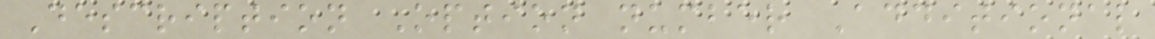Description Option number Additional
